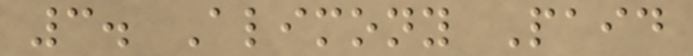3. Alimony Paid
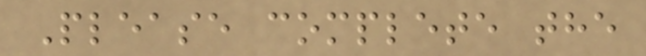Please complete the
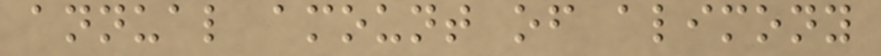annual amount of alimony
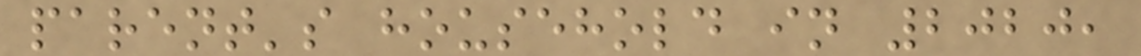parent's household in 2020,
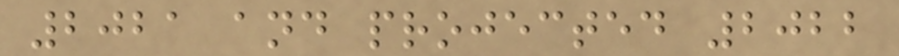2021 and projected 2022
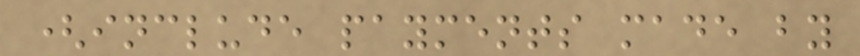(include payments made by
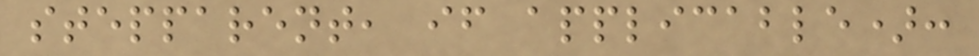stepparent, if applicable):
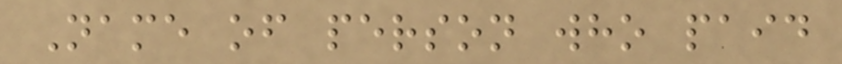Name of person who paid
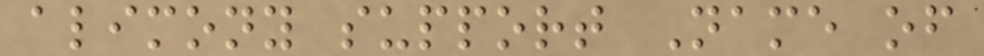alimony support Name of
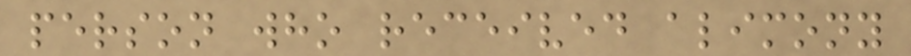person who received alimony
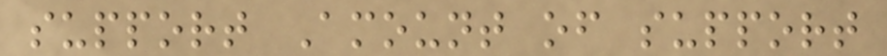support Amount of support
